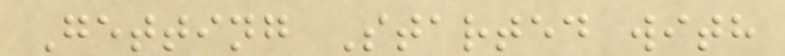Getting Started with
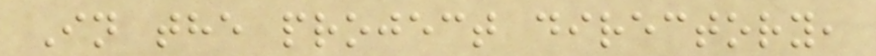In the project directory,
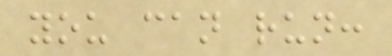you can run:
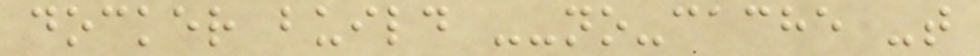docker build --no-cache -t
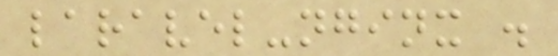laravel-nginx .
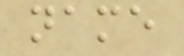name
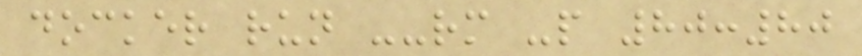docker run --rm -p 80:80
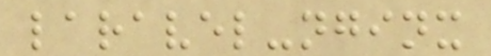laravel-nginx
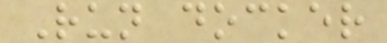Run docker
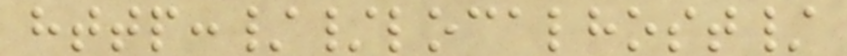http://localhost/
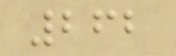262
